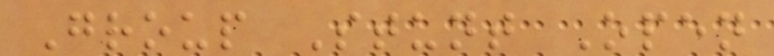Group Stunt Open
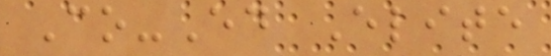Co-Ed Elite
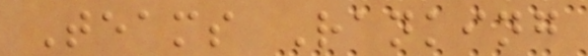Teams Ranking
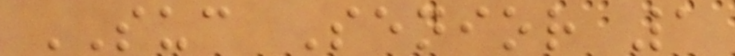SUC Senior 1
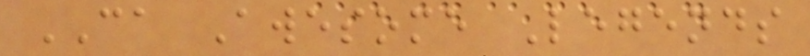CA Awesome Legends
